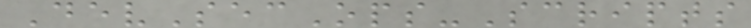DevSecOps-Scripts
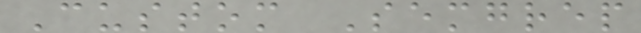Custom Semgrep
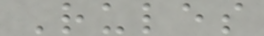Rules
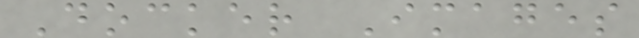Docker Images
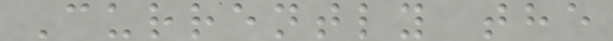Currently the
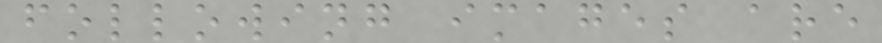following images are
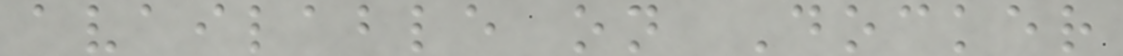available on Docker
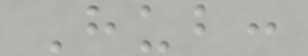Hub:
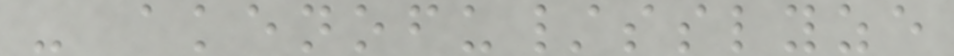- akenofu/sslyze
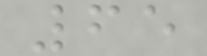65
